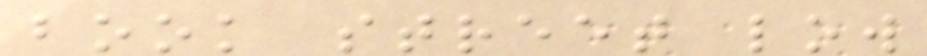book street low
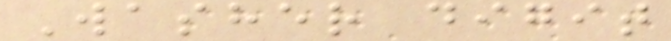Washer digit
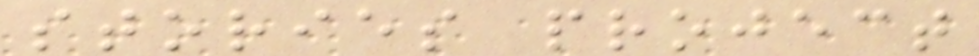stories project
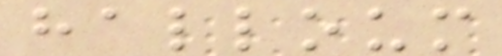halloum
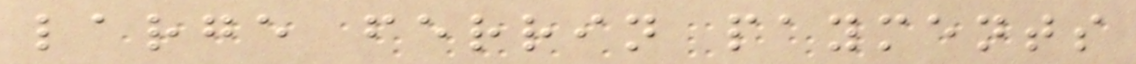large ferrin payments
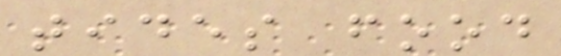tides food
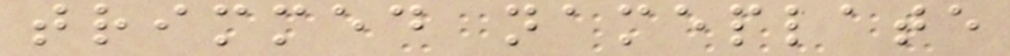trimmed nameplate
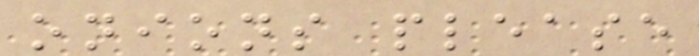onions please
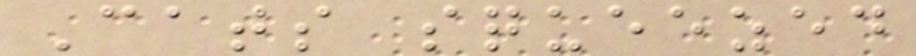Cats squeezed
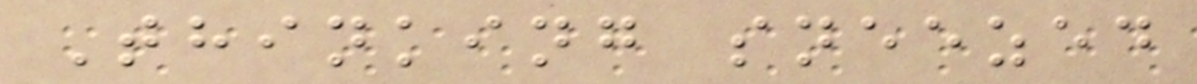Thinking sneezed
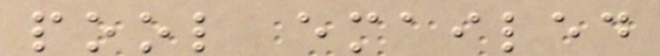pool emailed
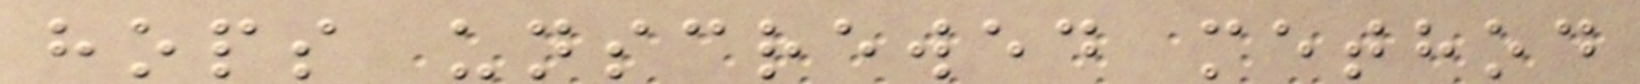hops unscrewed method
